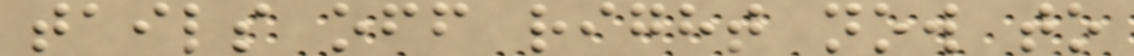tails off right now to
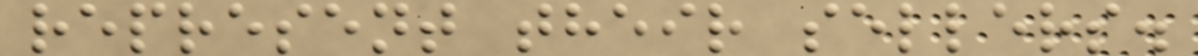represent their sellers.
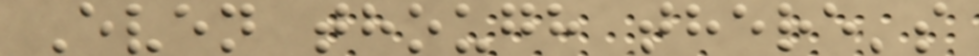Even though there's
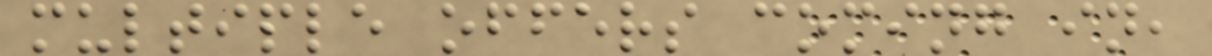multiple offers coming in,
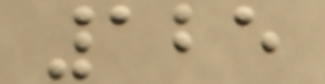125
